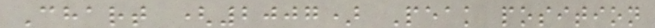Chart (2007) Peak position
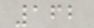162
